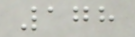178
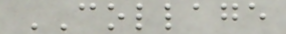COLLAGE
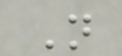N
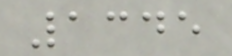1345
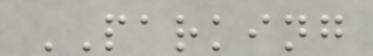PARKING
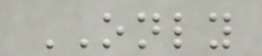ONLY
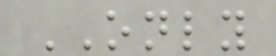ONLY
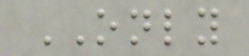ONLY
